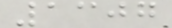1307
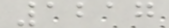1217
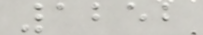1252
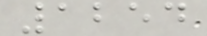1254
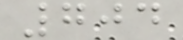704
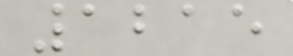1215
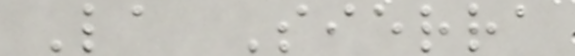La Sierra
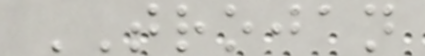TROJAN
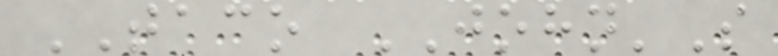TACO JOHN'S
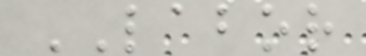LABOR
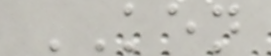KEN
